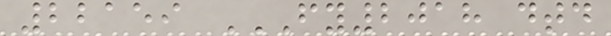22159 FY2018 DTD
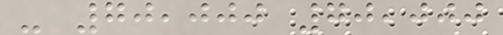- 70,000 70,000
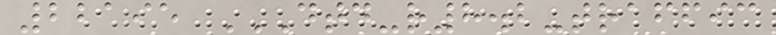22195 DTD-R8.2-TRAFFIC
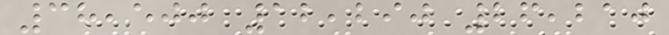38,500 12,290 26,210
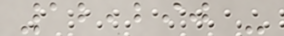12,290 -
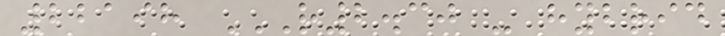22198 R2.30 - HYBRID
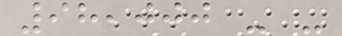98,000 - -
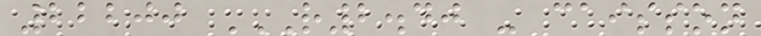22200 R2.40 - CAISSON
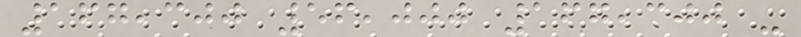167,300 56,000 167,300 -
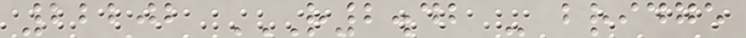22202 R2.42 - BRIDGE
